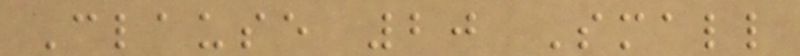Clause 20 Small
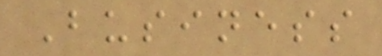Business
